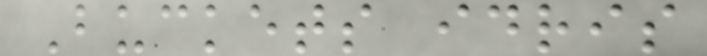Buckets idris
